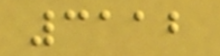3112
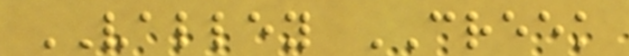VALLEY CREEK
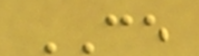CE
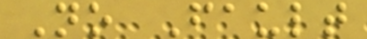No Fault
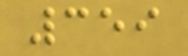359
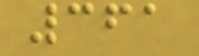361
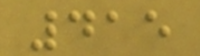415
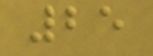25
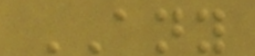ANY
